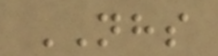NHS
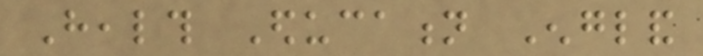Health Education England
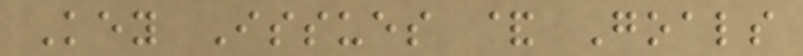Key Issues & Goals
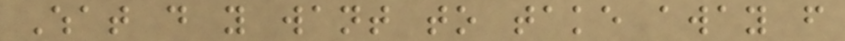What do you want to take away from
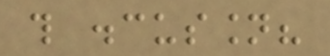this discussion?
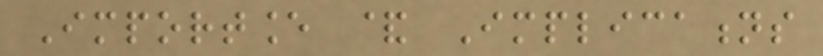Importance & Implications
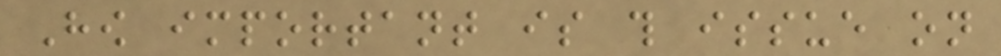How important is this issue on
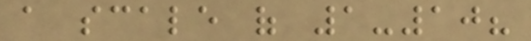a scale of 1-10?
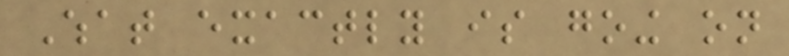What exactly is going on
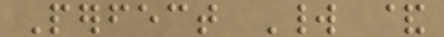Perfect World &
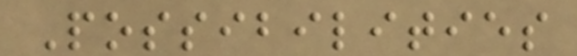Possibilities
